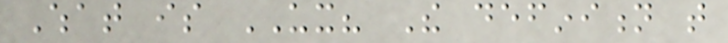What is UX? The definition that
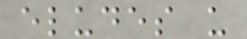eludes us
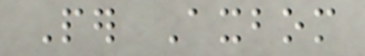Per Axbom
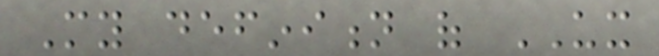My definition of UX
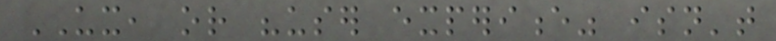UX, or "user experience" isn't
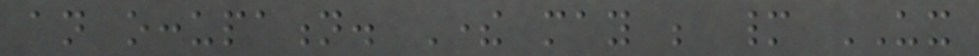an occupation. There may be many UX
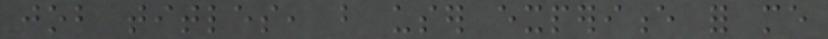job titles, but user experience for me
